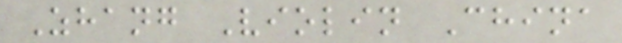Zhang Violin China
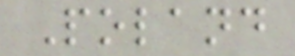Poland
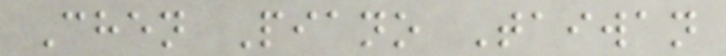Chen Piano Taiwan
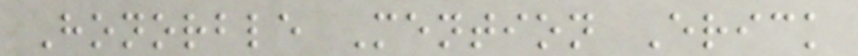Honorble Mention Erick
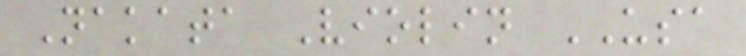Nakata Violin USA
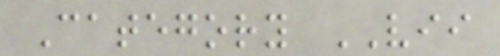Category VII
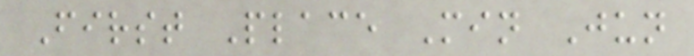First Place Min Jun
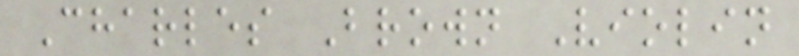Charles Brown Violin
